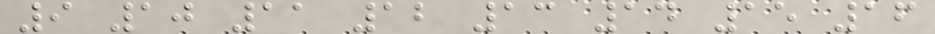9 10 11 12 13 14 15 16
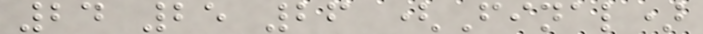24 25 26 (Final)
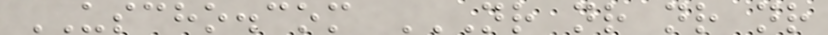USCHO.com NR NR NR NR
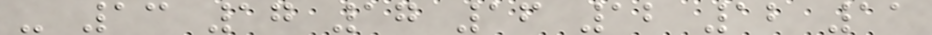- 13 17 17 16 12 12 11
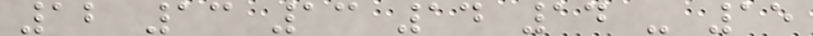12 13 13 14 14 - 15
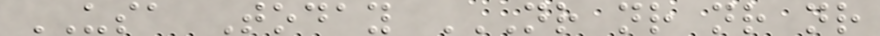USA Today NR NR NR NR
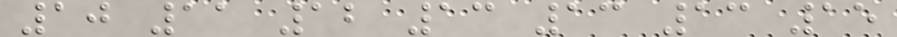10 11 12 13 13 13 15
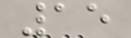15
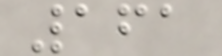161
